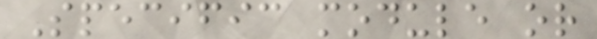Specific module or
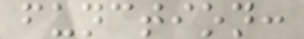function:
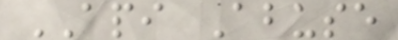API Abuse
